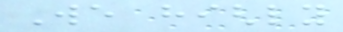We highly
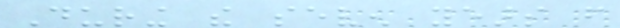During the seven years from
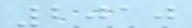2010
